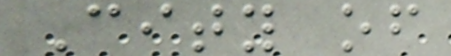City of
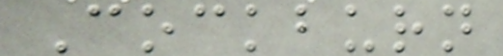Cockburn
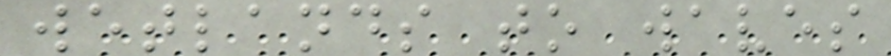wetlands to waves
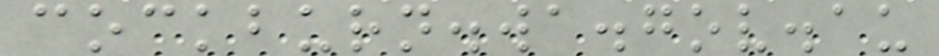cockburn.wa.gov.au
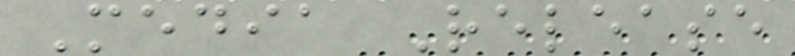Media Release
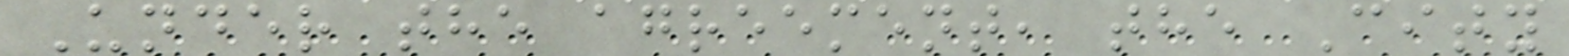Under the agreement, the City
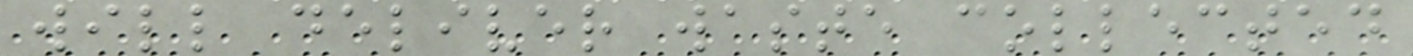will deliver waste collected
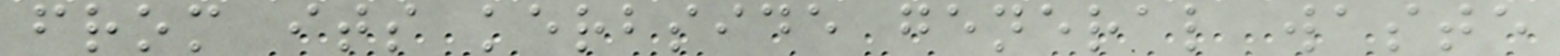from its kerbside general waste
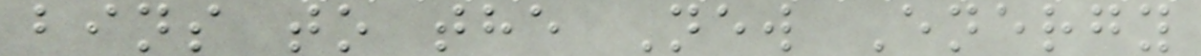bins to the New Energy
